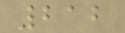212
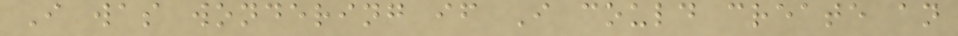I was wondering if I could create an
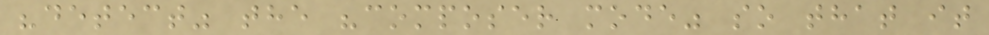"detect" the "composer mode" so that it
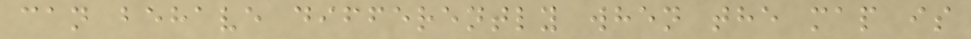can behave differently when the map is
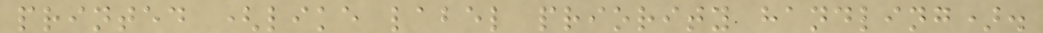printed (like label priority handling).
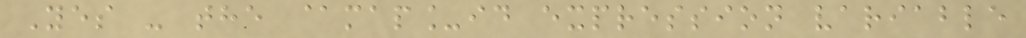Yes - the @map_id expression variable
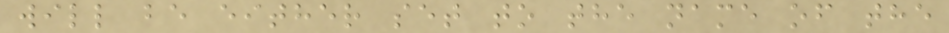will be either set to the name of the
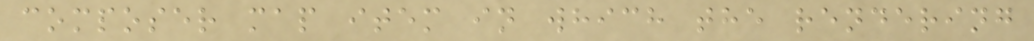composer map item in which the rendering
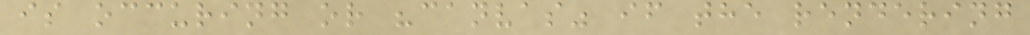is occuring or "canvas" if the rendering
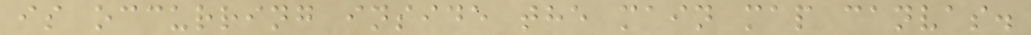is occurring inside the main map canvas.
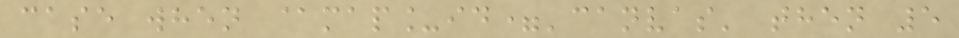case when @map_id='canvas' then 5
